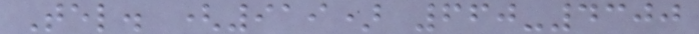Tel. (919) 660-4300
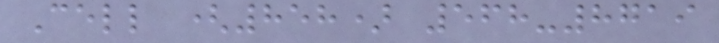Cell (858) 568-8719
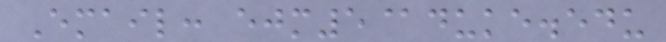Email: ejm5@duke.edu
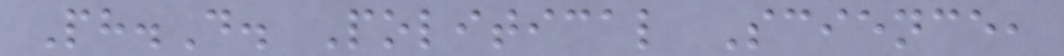Ph.D. Political Science,
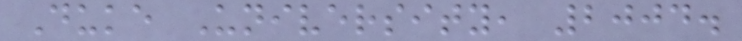Duke University, 2004.
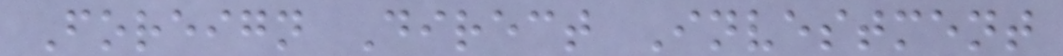Foreign Direct Investment
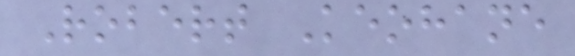Robert Keohane
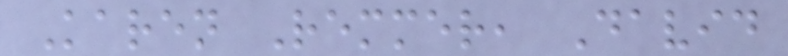Karen Remmer, David
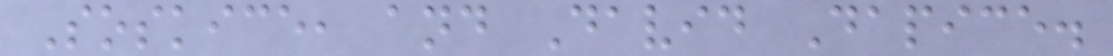Soskice, and David Dapice.
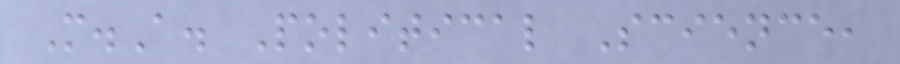M.A. Political Science,
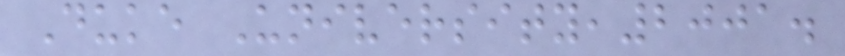Duke University,2001.
